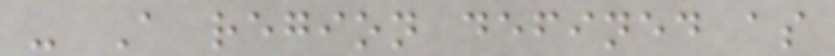- A region defined as
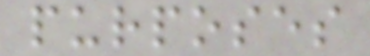purposes
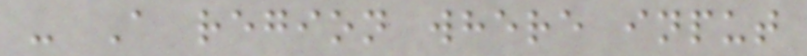- A region where input
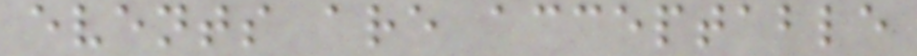events are acceptable
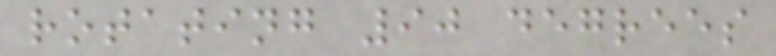rotating 90 degrees
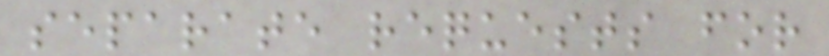separate requests for
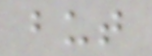but
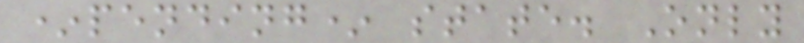*pending* state. Only
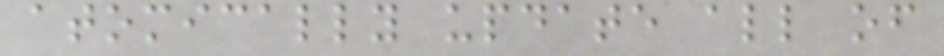atomically update all of
